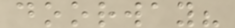doorway?
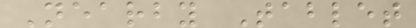Nearby Tablet
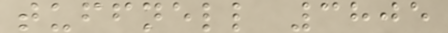tuffnell 3805
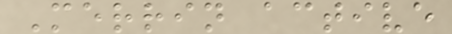Merrin active
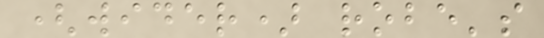(wider) robe's
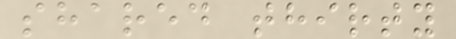shared thirty
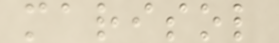marisol
